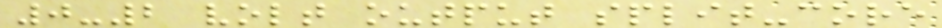0-2 volt output split-core
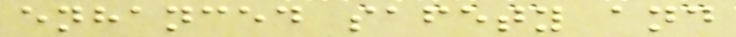enhanced safety and
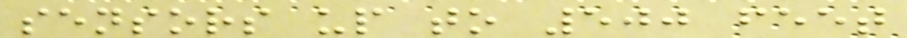sensors up to 500 feet
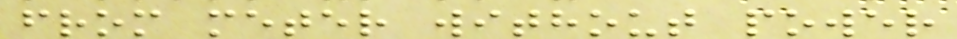from meter without power
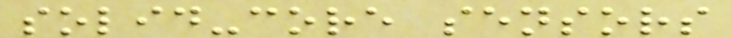solid-core sensors
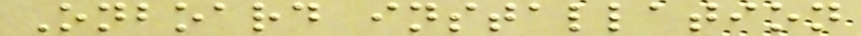Onboard installation
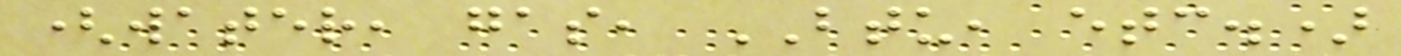(water, gas, BTU, etc.)
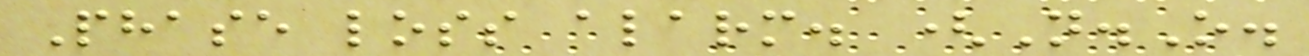Phase loss alarm. (N.O.
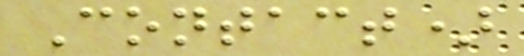Contact)
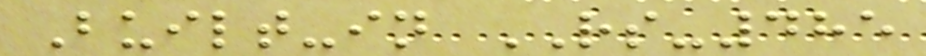Built-in RS-485
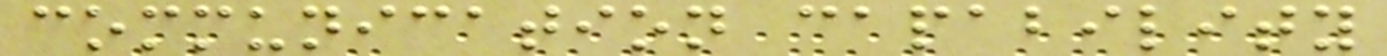communication capability
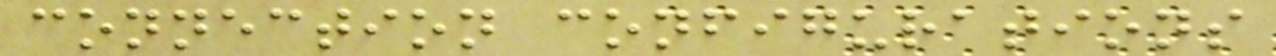connection configurations
